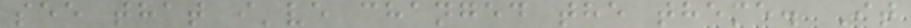see that i've changed the theme. It
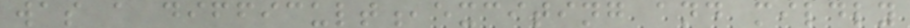was a difficult,exciting and mildly
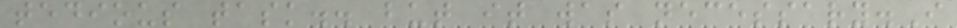tedious task.. but it was necessary.I
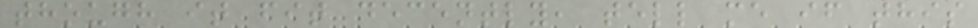though it fit decently, tell me if this
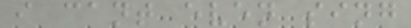i cant even sing
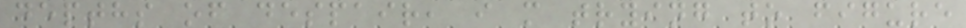depths of despair, i m trying to figure
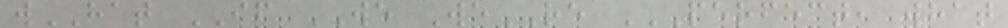wHAT IF WE WeRE PERFECT, WHAT
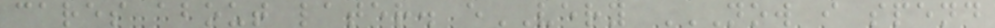cares about later. eVERY NOW I SPEND
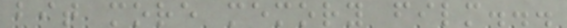bit more memory film...
